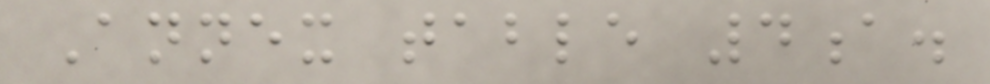Annex table 4a.
